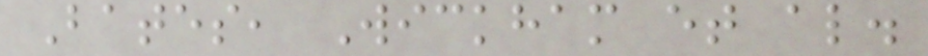Bates, Wickham et al.
